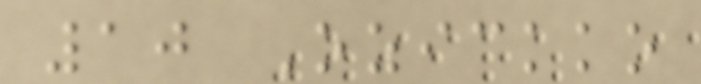10 Ozickko
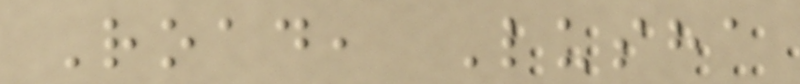Road, Lusha
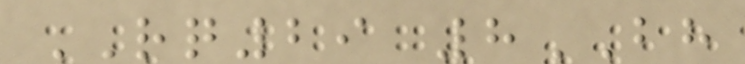RQ29 8BH
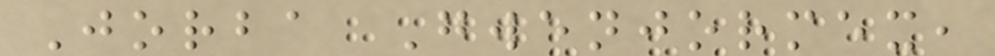Jorba Gwenjormex,
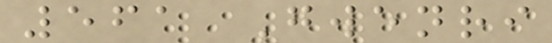561 Gwenri
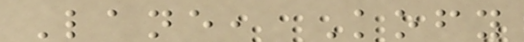Lane, Kofy
